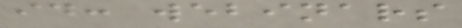id: webinars
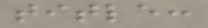title:
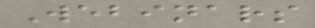Webinars
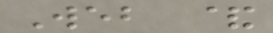Web &
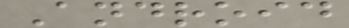Android
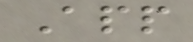App
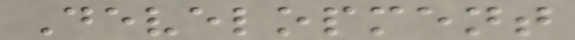Development
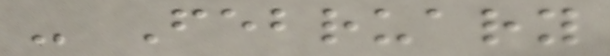- February
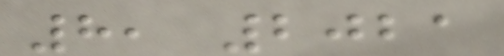8, 2021
